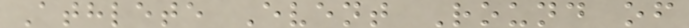Athlete Event Round of
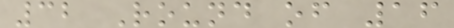32 Round of 16
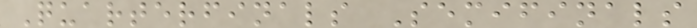Quarterfinals Semifinals
